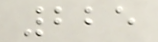225
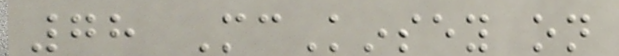78 McKinsey on
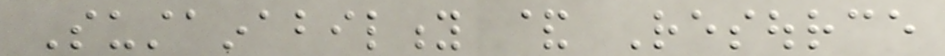Sustainability & Resource
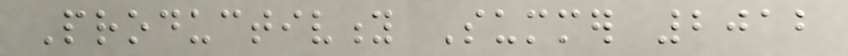Productivity Summer 2012
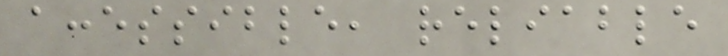accessible, reliable
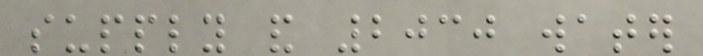supply and 2030 water
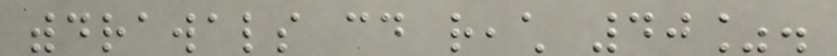withdrawals could reach 40%.
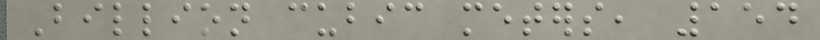Billion cubic meters, 154
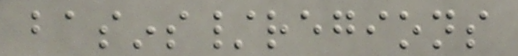basins/regions
